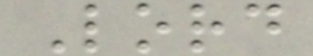Lord
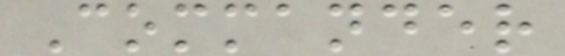Commander
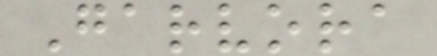Garvora
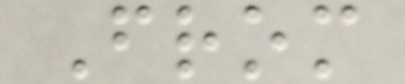From
